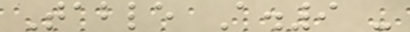Table A.9 -
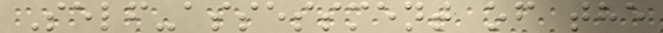Self-assessment of the
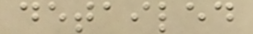detailed
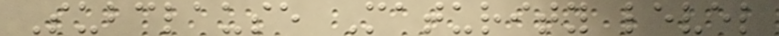Subclause Maturity level
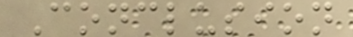Conclusion
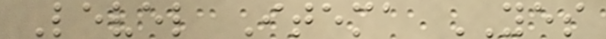Level Itema YES
